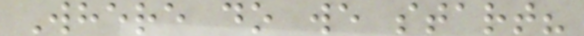Where do we start?
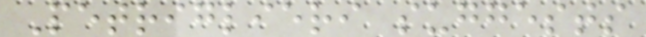Petriglieri suggests
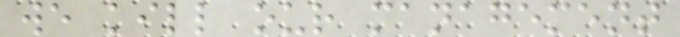we kill our management
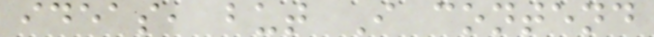ideas, but I contend
